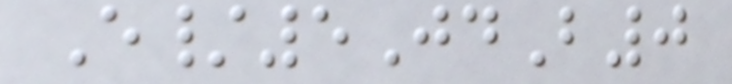E/5JdB0
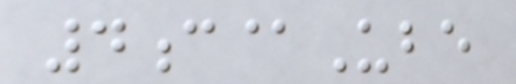4c@Ube
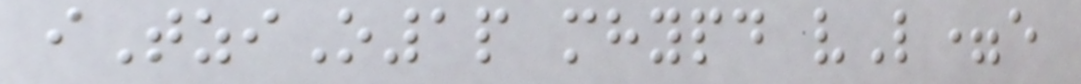iTziO1p mhypd vL=e
